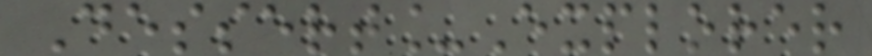Dessert_Explorer
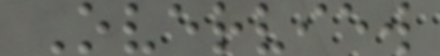Overview
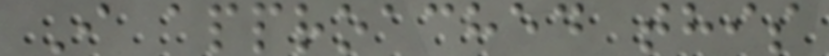I approached this
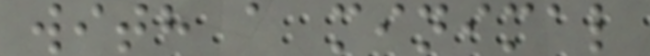with a minimal
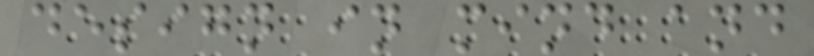design in mind and
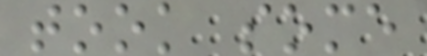took some
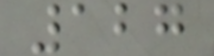127
